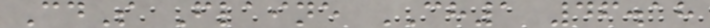CdS Flaine CH1 46.18
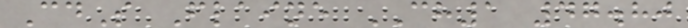CdS Flaine CH1 47.80
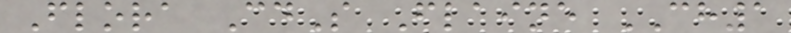Flora CdS Flaine CH1
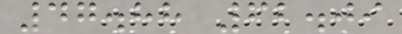47.88 62.09
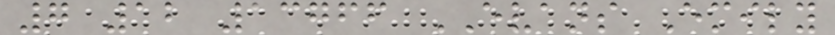7 12 13766 EVANS Emily
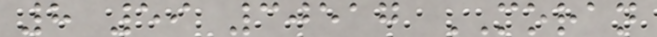8 59 30517 MORAN
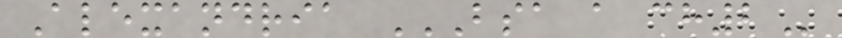Alexandria BSA A CH2
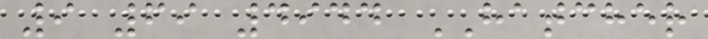9 69 4944 HATCHER
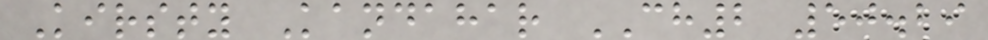Kirsty Kandahar CH2 50.29
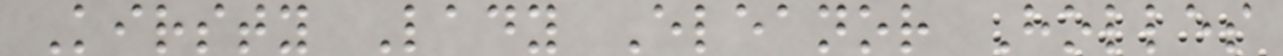Kirsty Lady Eleanor Holles
